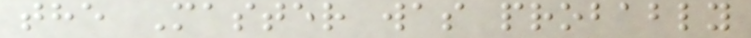the Master was probably
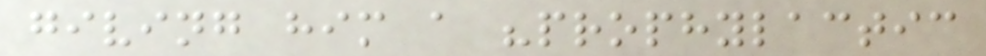giving him a "prophylactic
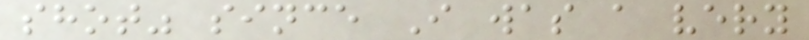shot" since I was a very
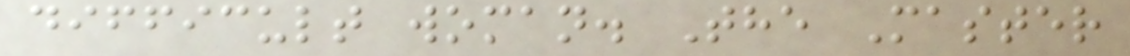difficult woman. The Master
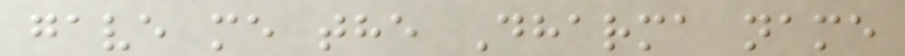gave me the Dharma name
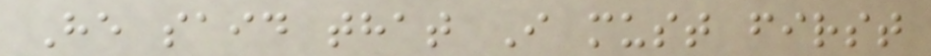He said that I must first
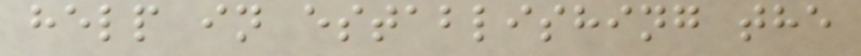help in establishing the
